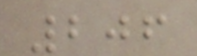206
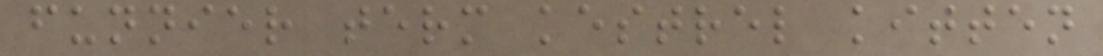funnier term kestrel kitten
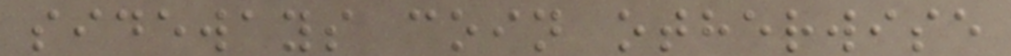sideways coin otherwise
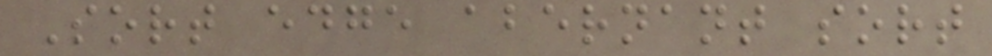Sort edge abernant sort
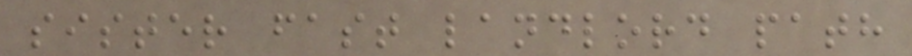sister fast landlord path
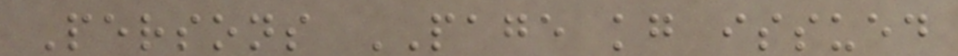Persons PAGE kg issued
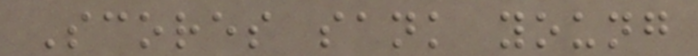Scores sank young
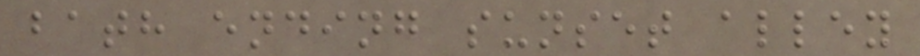bath ending sunset alley
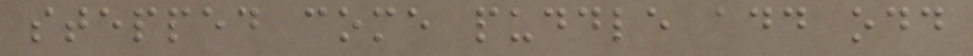stepped come puddle add odd
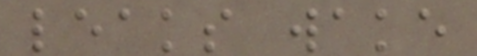leaks wake
